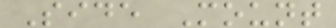Side Mount
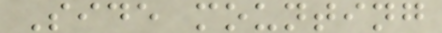Side mounting
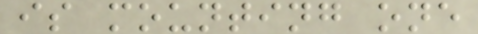is mounting one
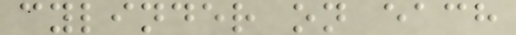cylinder on each
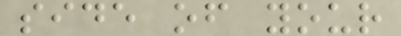side of your
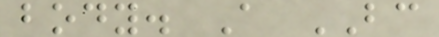body. A BC
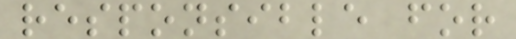responsible for
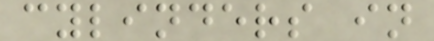cylinders in
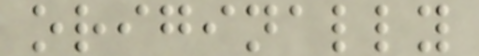originally
